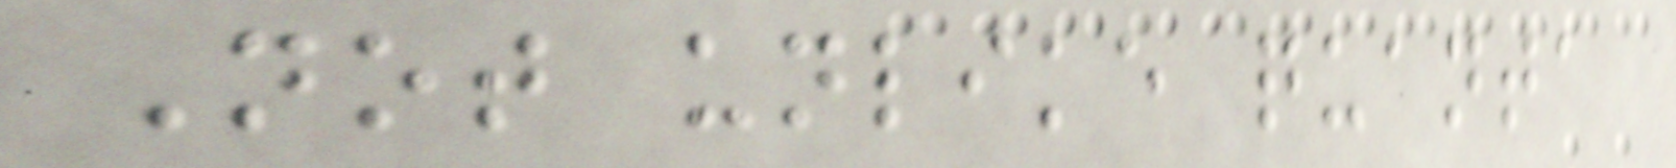Not unlike quanta
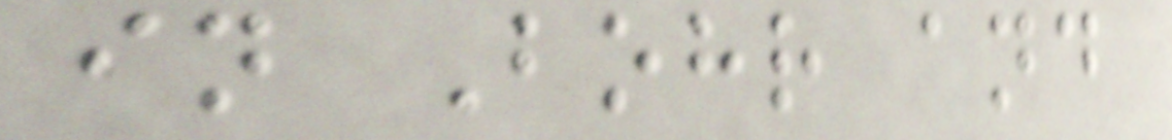in Bohr and
